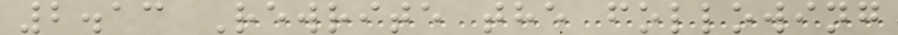2.13 Rewrite the following
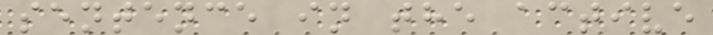sentence in the active
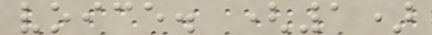voice. (1)
